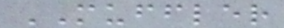MUFFLER
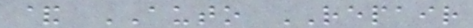& AUTO REPAIR
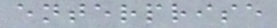enterprise
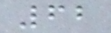62
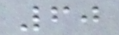60
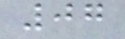07
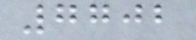7702
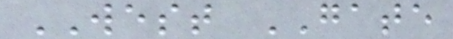WEST GATE
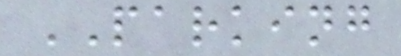PARKING
